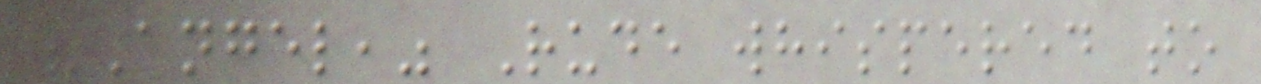"Angel," Rude whispered to
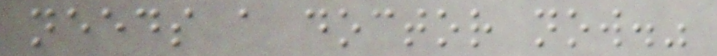needs a doctor now."
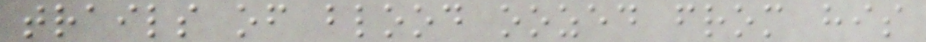trails of blood oozed from his
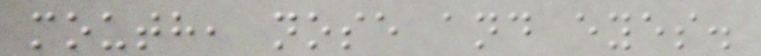mouth, nose and eyes.
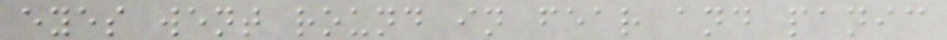eyes went round in fear and panic
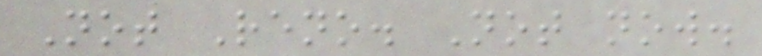Not Reno. Not now.
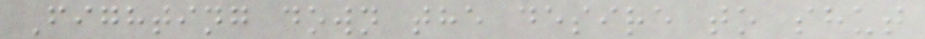Fighting down the desire to shut
